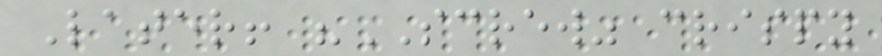Later! "SCREW" crispy
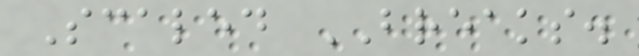Scaled BREAKS.
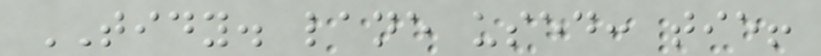TIDY. lane used: tie!
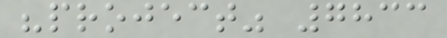"project" 7833
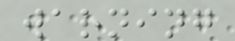warning
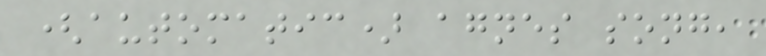(automatic) agnes song,
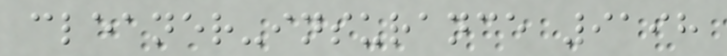cleaner-insurance 9198
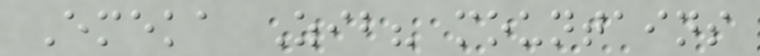Emeka Zib? mountains
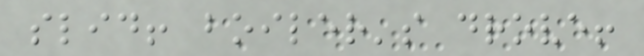slid! boiler's drove!
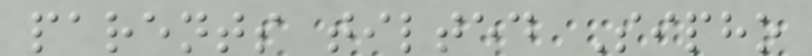parents tilted Sipho
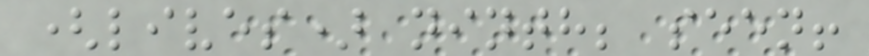(lives) ninth; seen!
